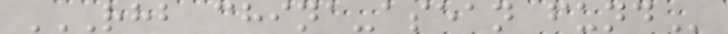RHB CHINA-ASEAN FUND
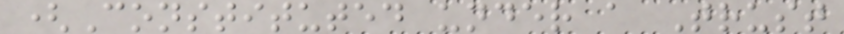(Constituted under a Trust
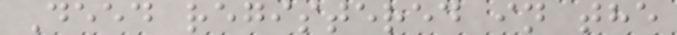Deed registered in the
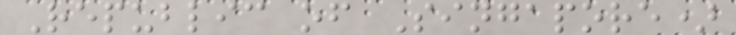Republic of Singapore)
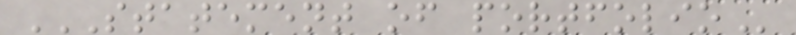STATEMENT OF PORTFOLIO
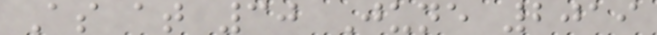As at 30 June 2019
